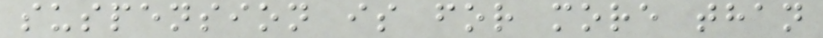suspension is for more than
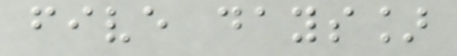five days]
